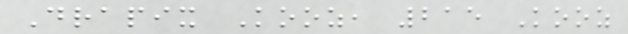Drapix Kooz, 215 Kooz
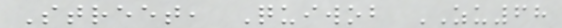Street, Quiwob ZU68
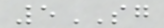5SG
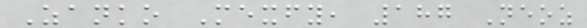Zanko Mexfy, 187 Neoz
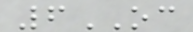6OC
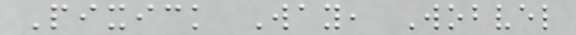Pixick Way, Wobvel
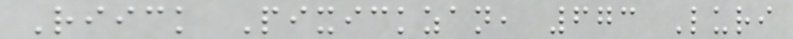Riick Pixickzan, 673 Luri
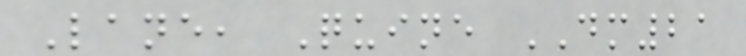Lane, Quine DM21
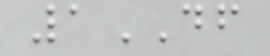1DF
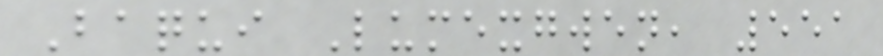Baqui Lumexgwen, 551
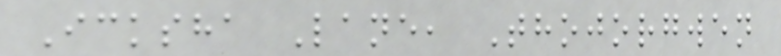Icksha Lane, Thojorgwen
